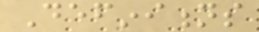Definitions
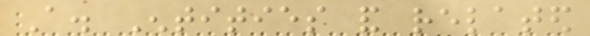A. Entities and related
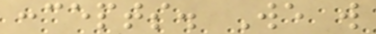concepts. We will
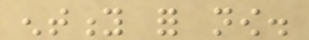entity for now.
